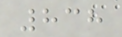838
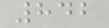842
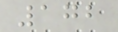172
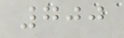700
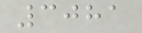3081
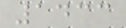1433
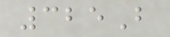325B
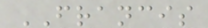FRANCIS
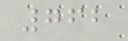762
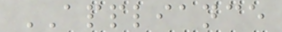APPLIANCE
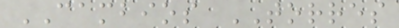CAMBIOS TORRES
